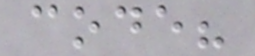code?
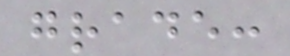grade:
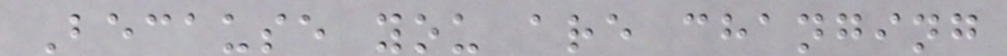Because you are changing
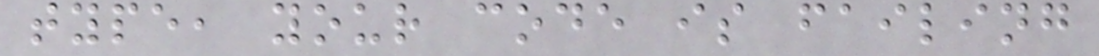type, your code is failing
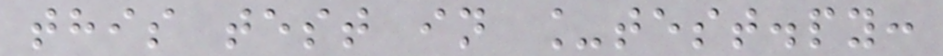this test in _test.py:
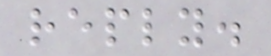reply.
